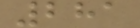281
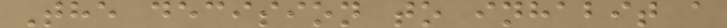The decision to inhabit a
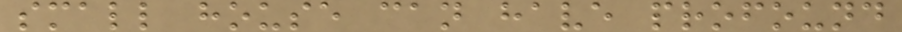small house can have profound
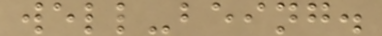well-being.
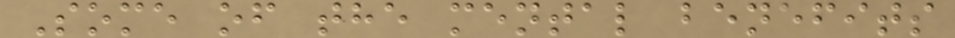Some of the mental benefits
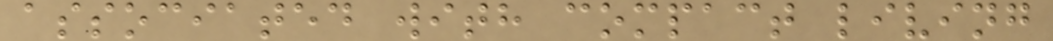associated with compact living
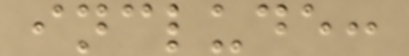include:
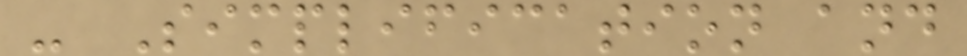- Simplification and
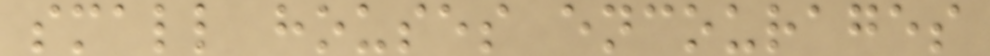small houses encourages
